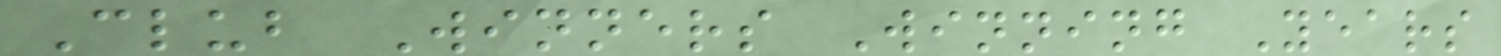Club Winners Winning Years
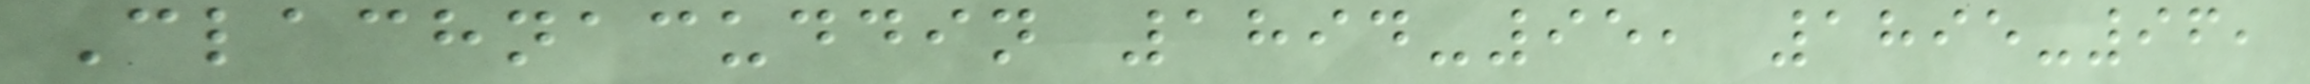Clachnacuddin 1894-95, 1895-96,
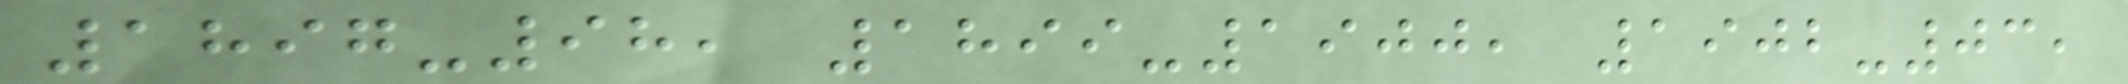1897-98, 1899-1900, 1902-03,
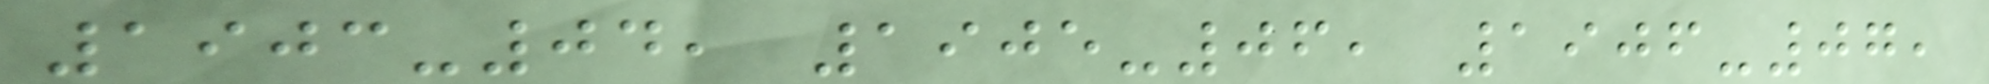1903-04, 1905-06, 1906-07,
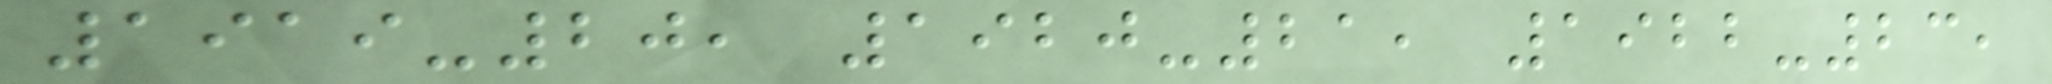1919-20, 1920-21, 1922-23,
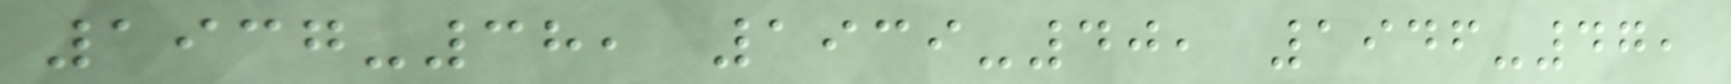1937-38, 1939-40, 1946-47,
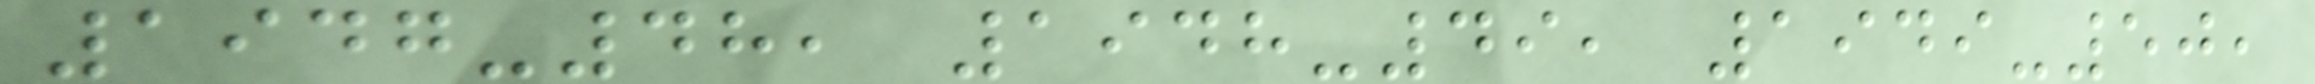1947-48, 1948-49, 1949-50,
